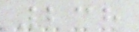238
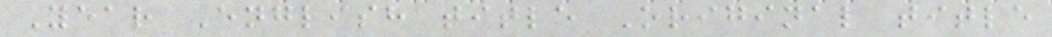Year English title Original title
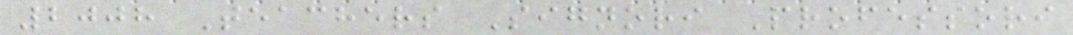2008 Teachers Signori Professori
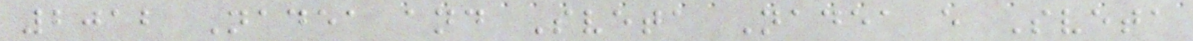2012 Nadea and Sveta Nadea e Sveta
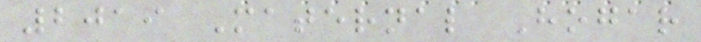2019 Maternal Hogar
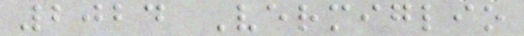2024 Vermiglio
